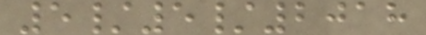5/5/2018
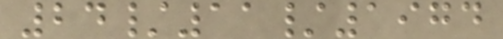24/11/1974
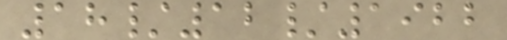18/12/1922
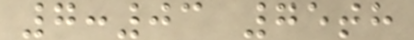7:03 75th
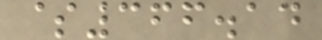$366.14
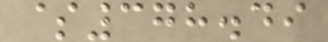$378.49
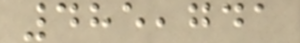485,741
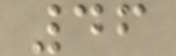46
